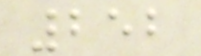252
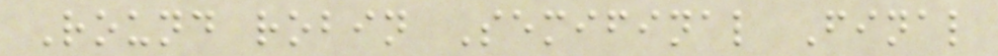Round robin Semifinal Final
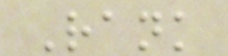Rank
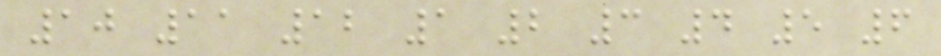10 11 12 1 2 3 4 5 6
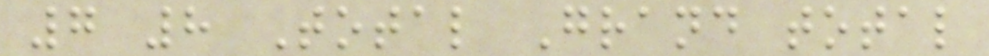7 8 Total Grand total
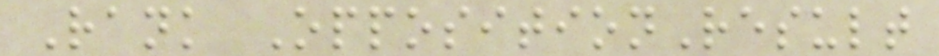Rank OppositionResult
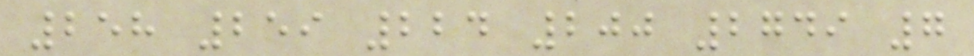258 259 224 200 2749 7
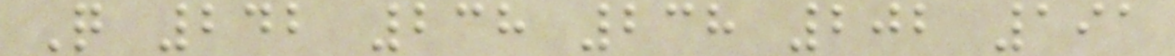Q 242 238 238 202 191
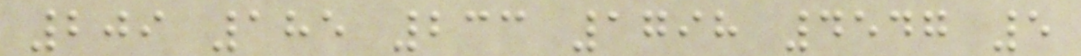209 185 233 1798 4547 5
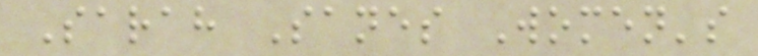Sarah Sanes Women's
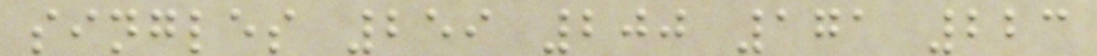singles 259 200 171 223
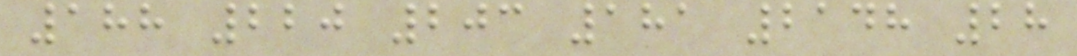188 220 203 181 2148 28
